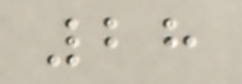28
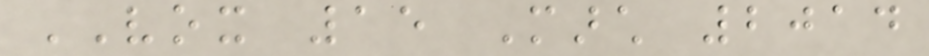VOX 15 March 2014
